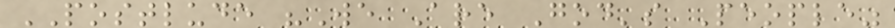POSTLUDE "We Are God's People"
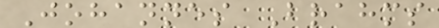Johannes Brahms
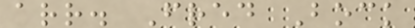arr. Fred Bock
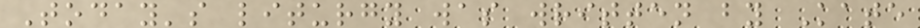Today's liturgy was written by Kate
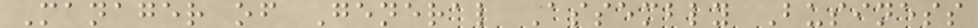Manager of General Assembly Business
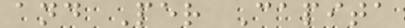and Per Capita
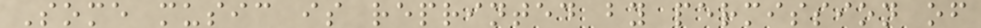Some music is reprinted by permission of
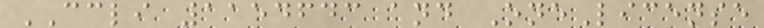CCLI 1154643 and OneLicense
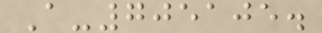A-705105.
